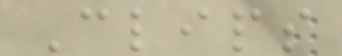Clips
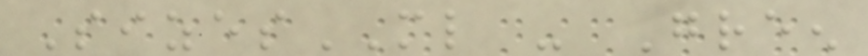SizesML - Green
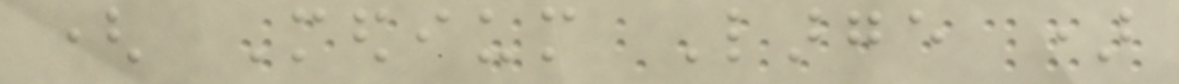( Medium Large )
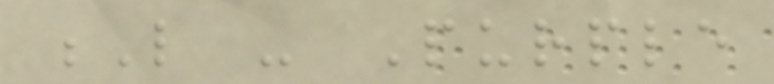L - Purple
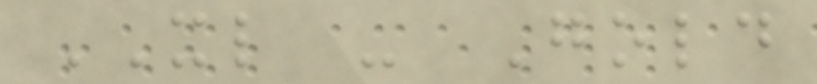XL - Gold
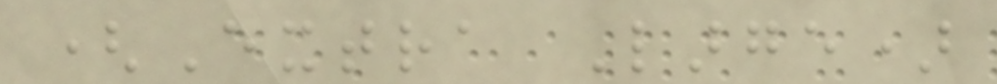(Extra Large)
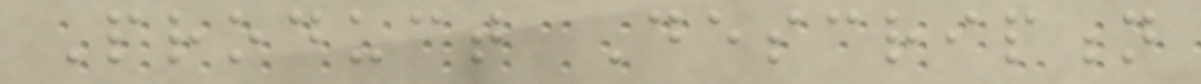Product Description
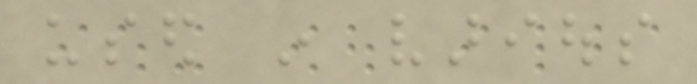used in various
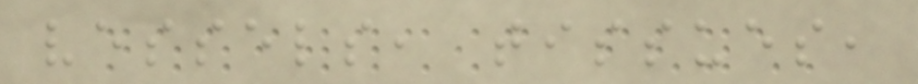vessels, tissues,
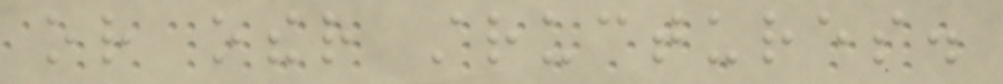or other structures.
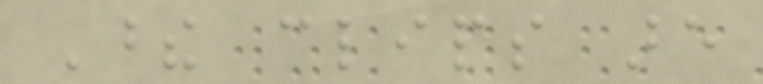These clips are
